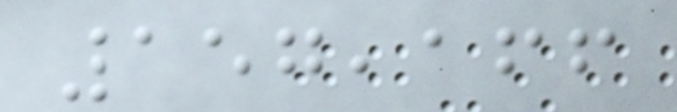157,166
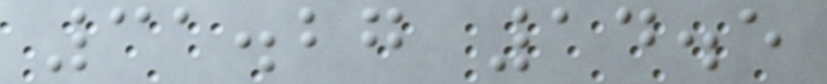31.27 14.5
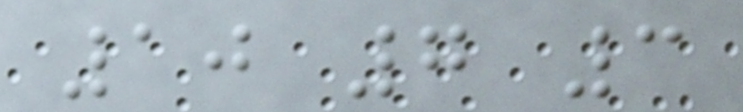10 7 3
